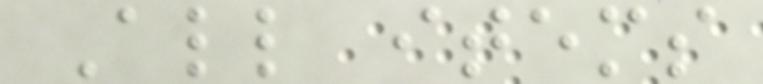All items
